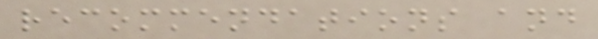recommendations and
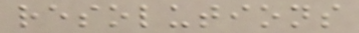resolutions
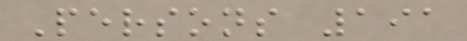Persons 191
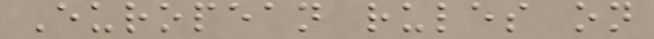European rules on
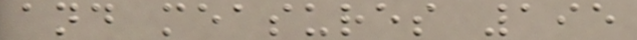and measures 195
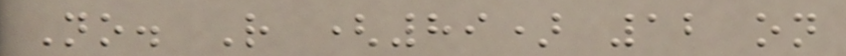No. R (89) 12 on
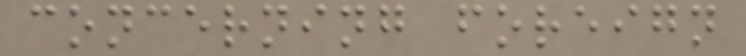concerning foreign
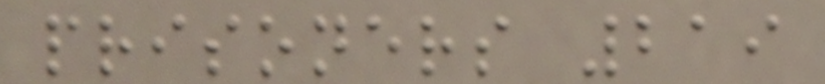prisoners 219
